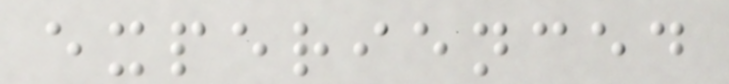experienced
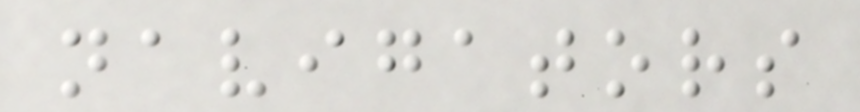navigators
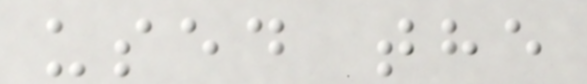used the
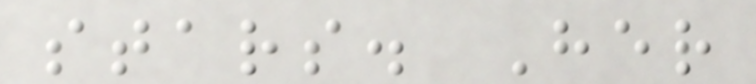stars. Her
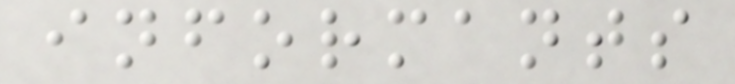informants
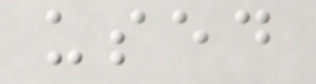used
